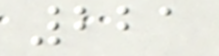221
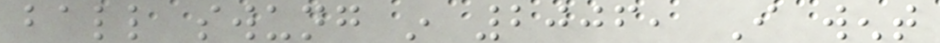ball swung in 2006, I went
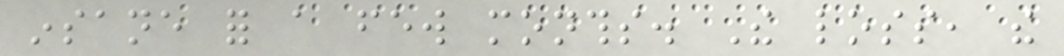insane for a few months. The loss, the
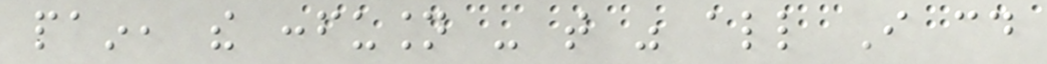pain, the confusion - that was all I could
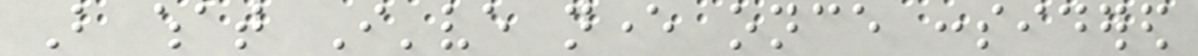But what I've never once considered
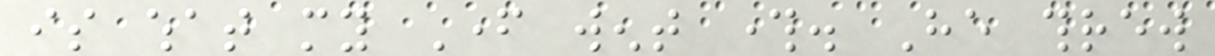is what my Father went through. He threw
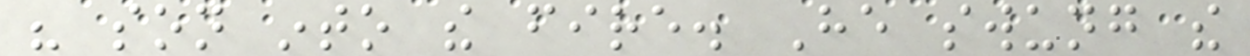his son into the fire. He swung the
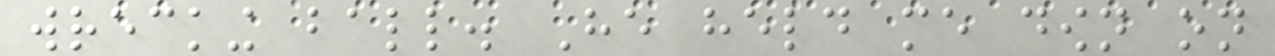wrecking ball. He held me down on
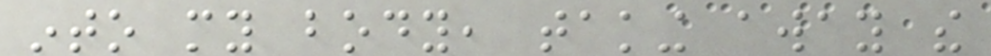into my body, taking away the
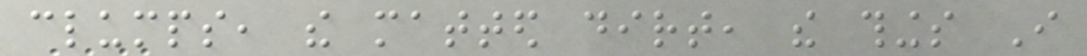clumps, the matted dirt, the things I
